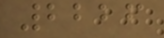2226
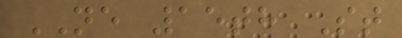NE 15th St
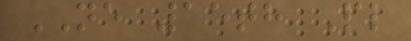NE 15th Pl
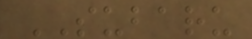SUBARU
